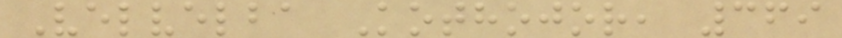Velvelba Kothojor, 369
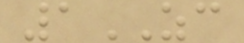1ZC
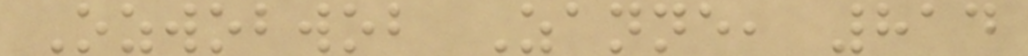Ozwobwob Zanne, 814
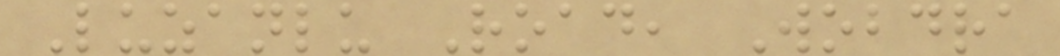Luzanlu Road, Wobdra
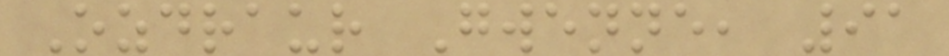Ozdraur Gwenne, 91
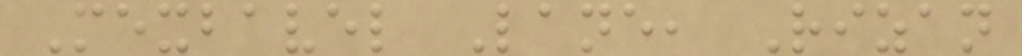Mexbavel Lane, Rizan
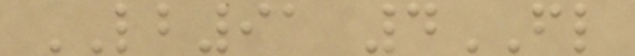LB91 4FL
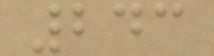243
